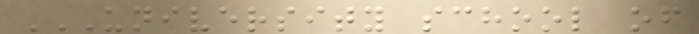UNIVERSITY SCHOOL OF
